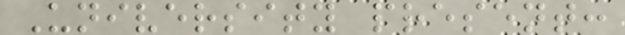University present:
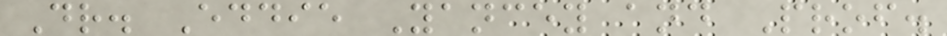Dr. Eddie Yancey and Prof.
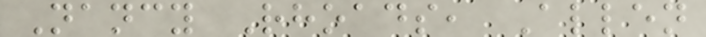Nancy Rhoads, Allen
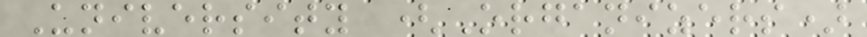University (Organizers)
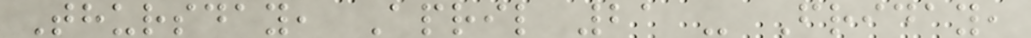Thursday, April 21 - Friday,
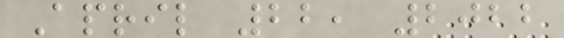April 22, 2022
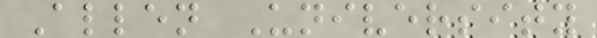Allen University
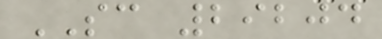SC 29204
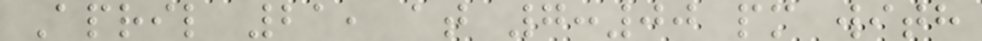April 21, at 7:00 pm with
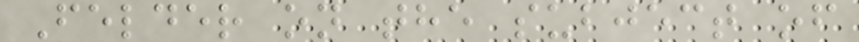Felder on the subject of
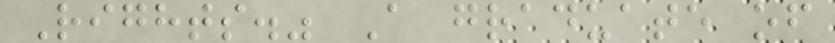Rights." A graduate of
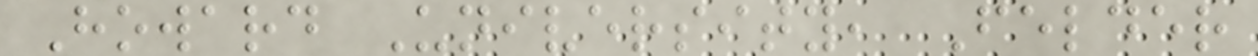Howard University, Felder
